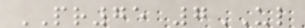PR75 7UL
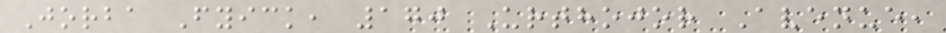Jorba Fyick, 170 Urthojor Avenue,
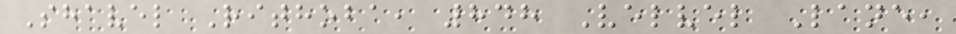Shavel Rithoba, 848 Velvel Lane,
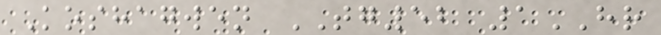Koshagwen TG52 1HR
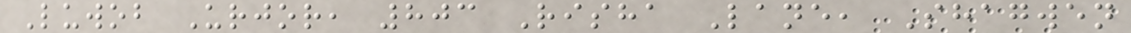Luwob Urjor, 803 Risha Lane, Shagwen
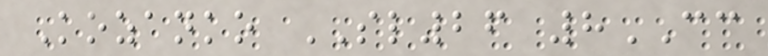Kozanko SL26 8CC
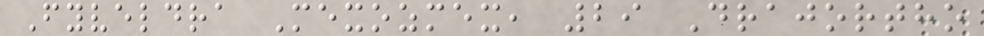Fyveldra Mexozmex, 29 Drajortho
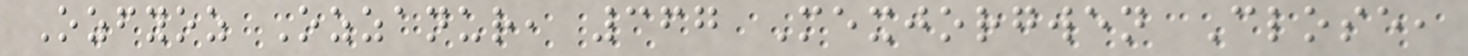Ozfyoz Ozzanur, 367 Mexjorgwen Close,
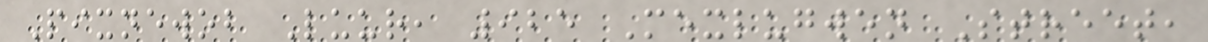Pixnewob Luur, 925 Mexlugwen Street,
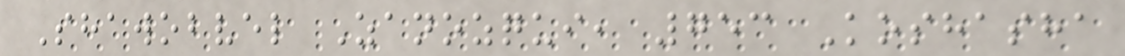Shawobvel Zanozqui, 753 Koshasha
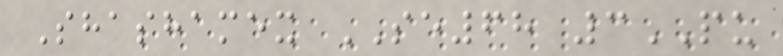Shashamex SE68 3PU
